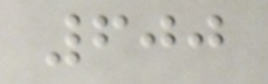600
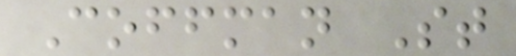Coffman St
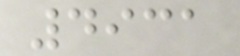4931
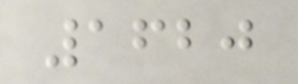1620
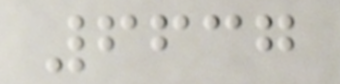6637
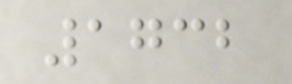1732
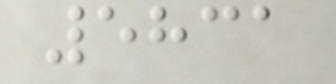5831
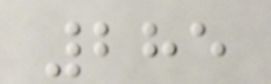285
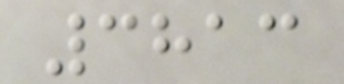3813
